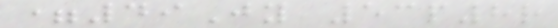=49Jy 53p8r
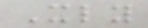Xly
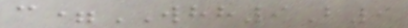c=WHH9B9
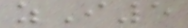zI5
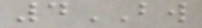4BW
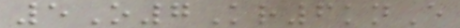5O7Kr6knE
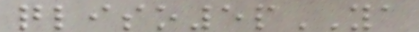qliso5pYA
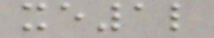xe1l
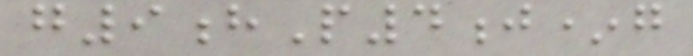g9hP4j*g
